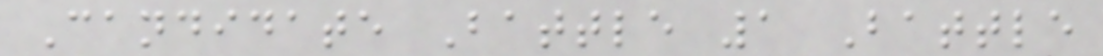Candidate Battle 1 Battle
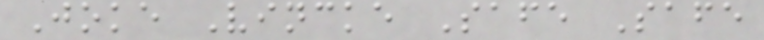Joke Vincke Safe Safe
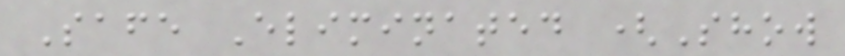Safe Eliminated (Show
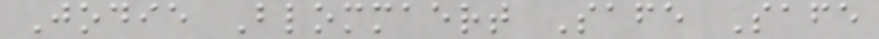Jodie Blommaert Safe Safe
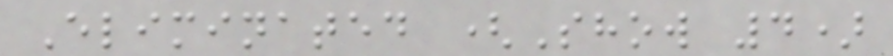Eliminated (Show 4)
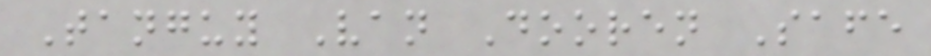Tanguy Van Dooren Safe
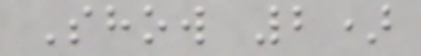Show 2)
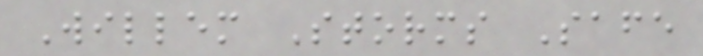Willem Storms Safe
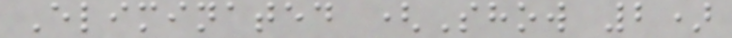Eliminated (Show 2)
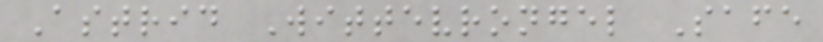Astrid Wittevrongel Safe
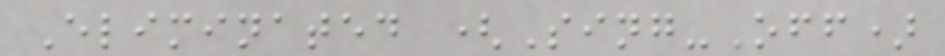Eliminated (Sing-Off)
